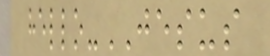hello-JESUS
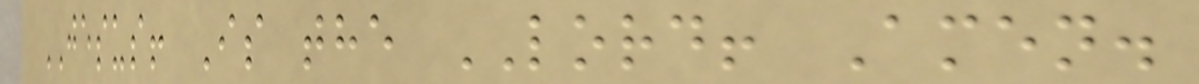JESUS! Is the LORD! Amen.
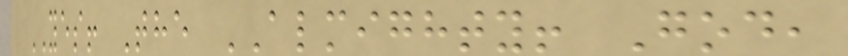YES! The ALMIGHTY! God,
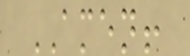AMEN!
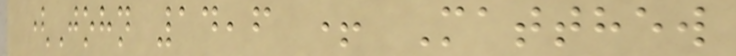(John 14,6 + Matthew
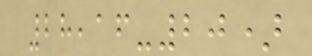28,16-20)
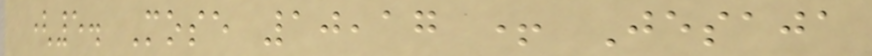(5. Mose 10,17 + Jesaja
